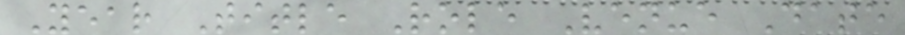Year Title Role Venue Date
